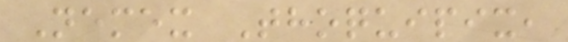Nemex Thoquipix,
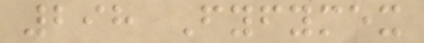298 Fyfymex
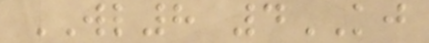WL8 4KJ
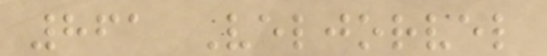861 Veljorvel
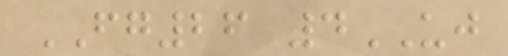FG26 4UJ
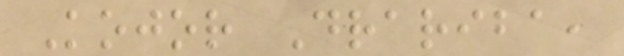Kojor Drariba,
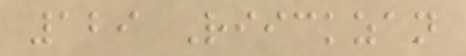129 Riickzan
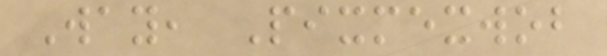Way, Pixmexwob
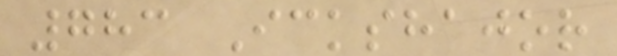783 Ickshajor
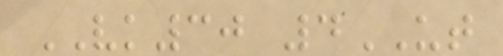VK30 4UT
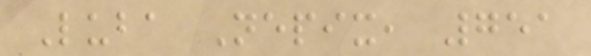Luba Nepix, 751
